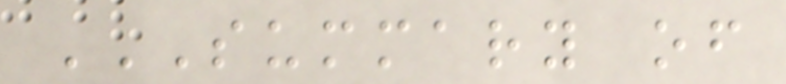SUMMARY OF
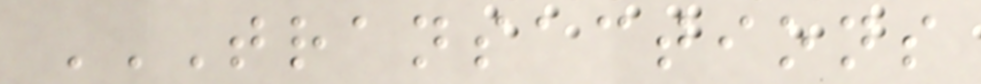TRANSACTIONS
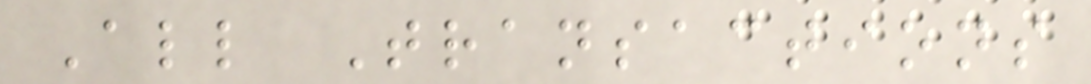All Transactions
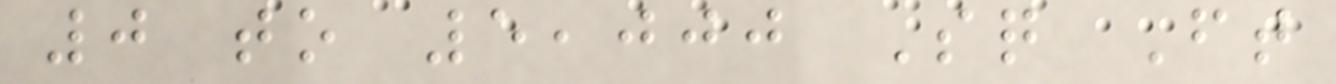0 to 5,000 Sq Ft
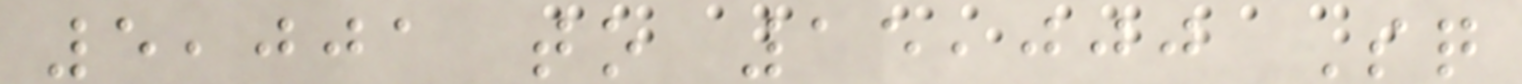5,001 to 15,000 Sq
